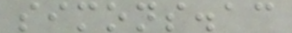simons.ac
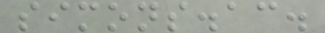simons.ac.
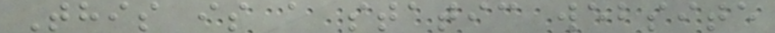This is a static website
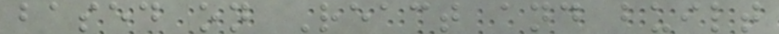based on React and built
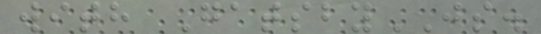with GatsbyJS.
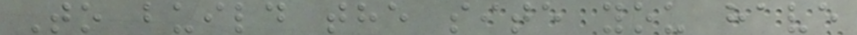To build the site you have
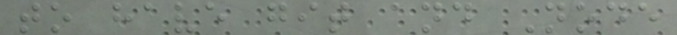to have git and Node
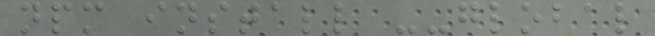npm install --global
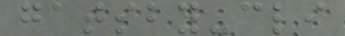gatsby-cli
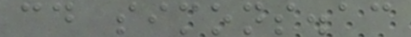cd simons.ac
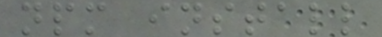npm install
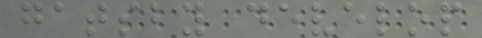gatsby develop
